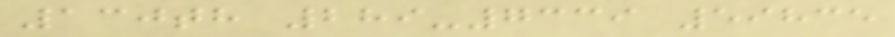130th 289-7339 59835
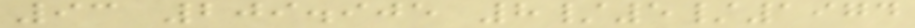93 209.905 8/5/1974
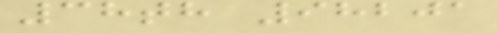38th 98201
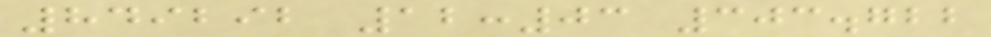849292 12:03 303.722
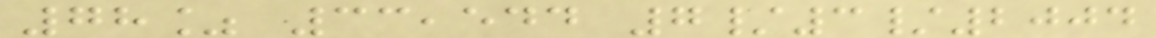78% 33,544 7/3/2004
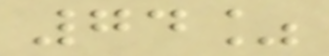74%
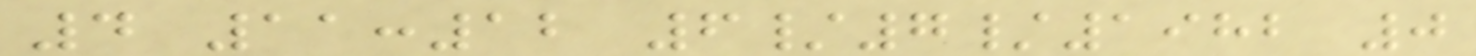4 11:12 6/7/1982 0
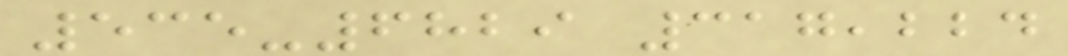535-6829 317,224
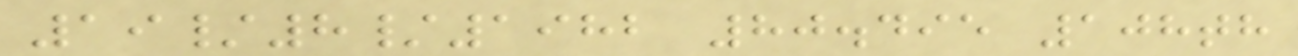19/8/1982 80.495 108th
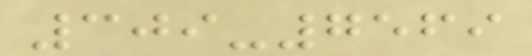309-7569
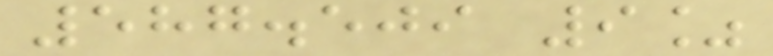587.509 9%
